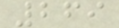269
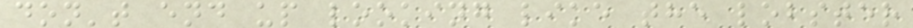don't end up looking like the lobster
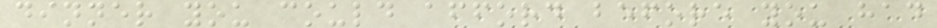dinner you could afford before you had
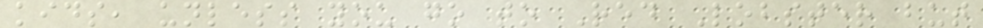kids, unless you go to Red Lobster but
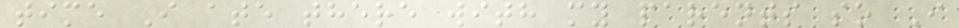time I ate there with my parents so I
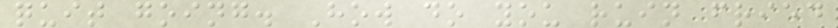quit going. How do you ruin fried
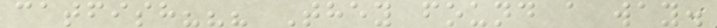catfish??? They found a way.
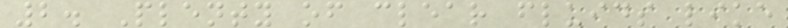2. Plenty of clear fluids like
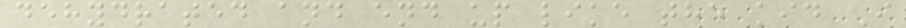dehydrated and end up like the kid I
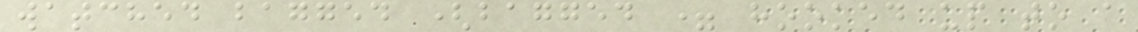watched bagged (bagged = hooked up to a
